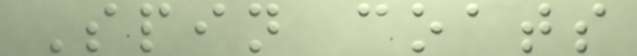Spin coats
